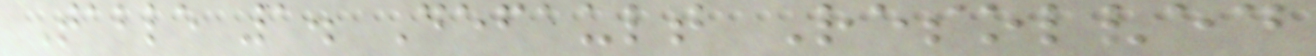Table 1. Default Resolved
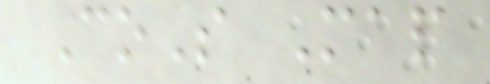CoS Map
